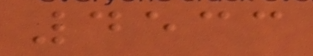4533
